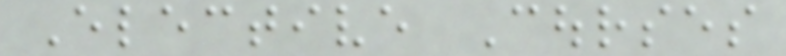Elective Courses
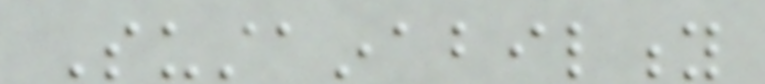Sustainability
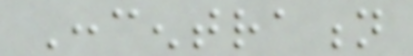Concentration
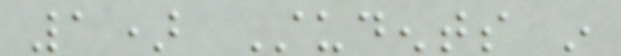1) Students in
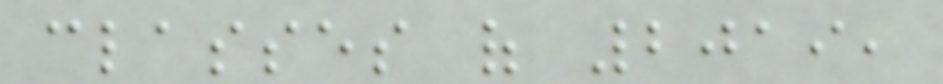classes of 2019,
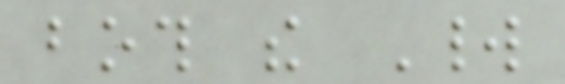both the World
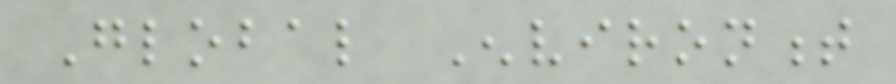Global Environment
